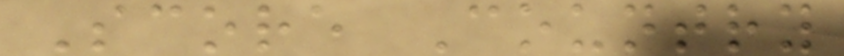Score Country
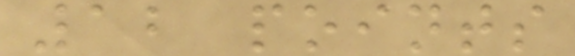12 points
